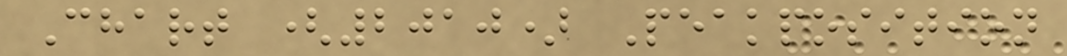Chart (2010) Peakposition
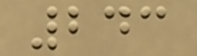243
